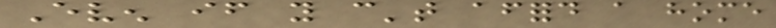Even if you can't afford a home
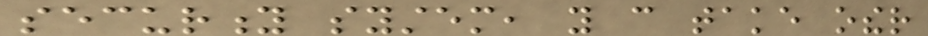security system, you can take other
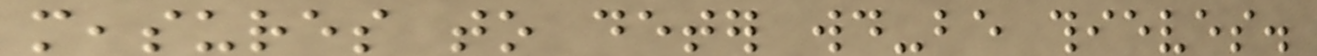measures to deter would-be thieves.
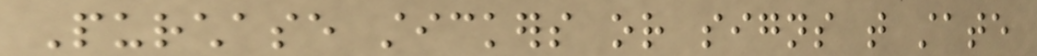Purchase stickers or signs that state
